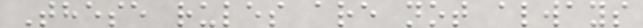These rules are not always
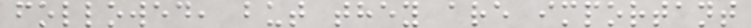followed, but they are important
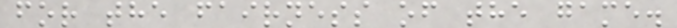for the fairness of the game.
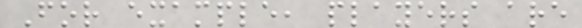For example, players are
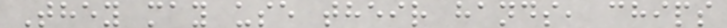They may use their hands, chips
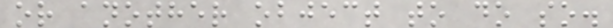or another object to do so.
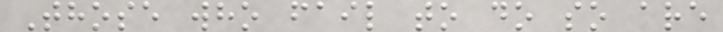Those who fail to do so are
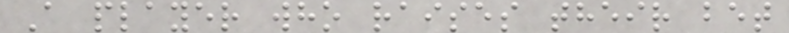A player who raises their bet
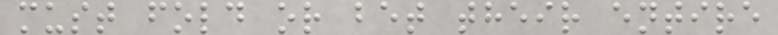must fold or bet their entire
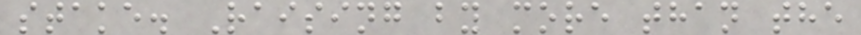stake. Raising by more than the
